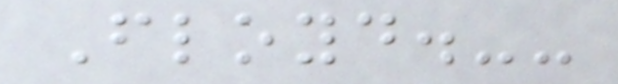Floyd.--
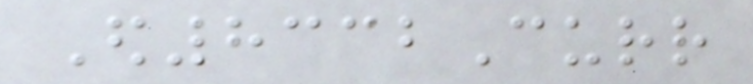Ed8332Curr
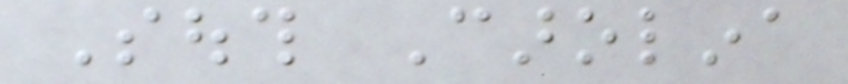South Carolina
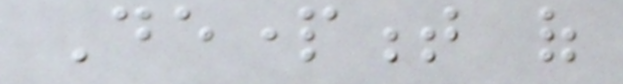Department of
